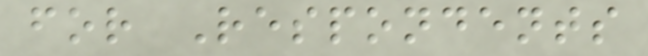for Respondents
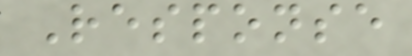Response
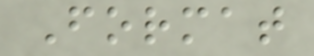Format
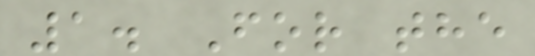1. For the
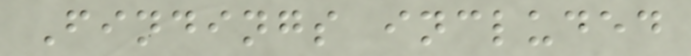Findings included
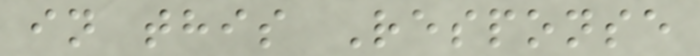in this Response
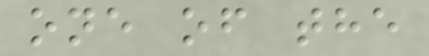one of the
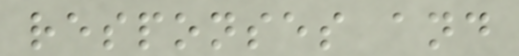responses and
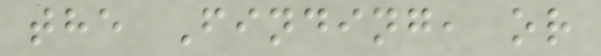the Finding, or
